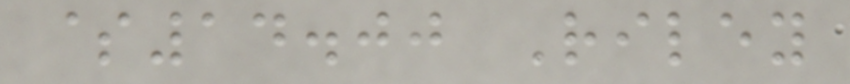$14.00 Riley
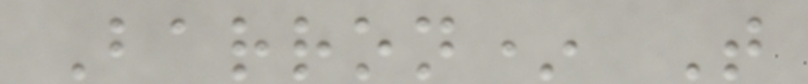Barron* T
